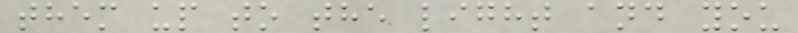them up to the light and you
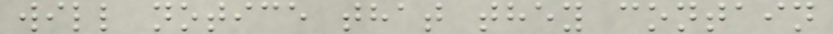will notice that they contain
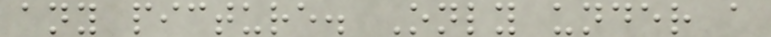any picture. Only under a
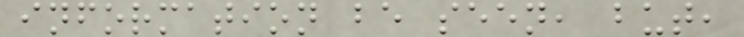information be seen, but,
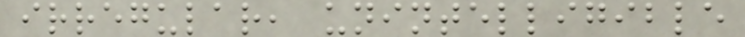irregular, unintelligible
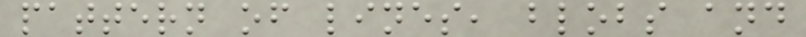pattern of lines, blobs and
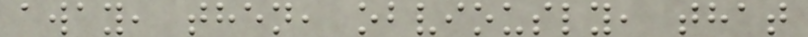away, then, obviously, that
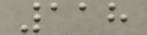118
